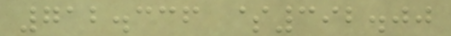712.336 $392.00
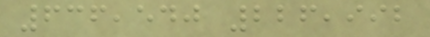636,540 226,992
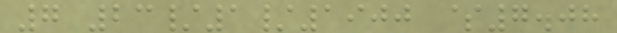7 23/1/1900 $7.08
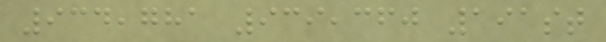934,781 939,360 191st
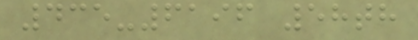435-6196 58th
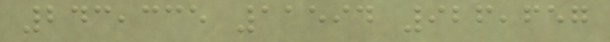243,335 11594 926,657
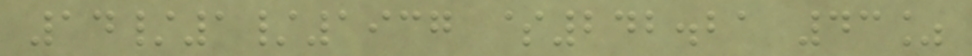14/1/1937 $242.21 43%
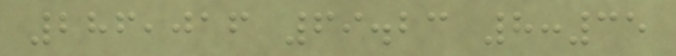286,016 69.23 8:35
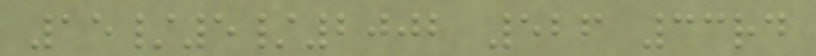15/5/2002 526 33rd
